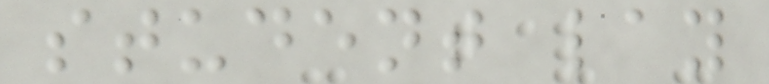student lay
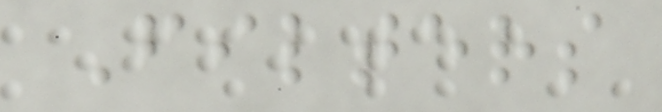Filters
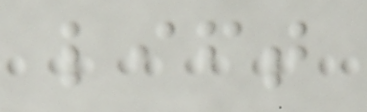lift
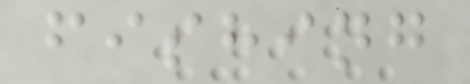fishing
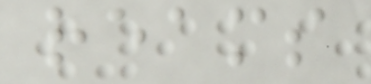reams
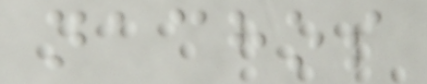nachos
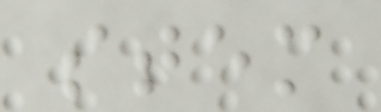stem
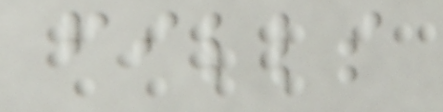fills
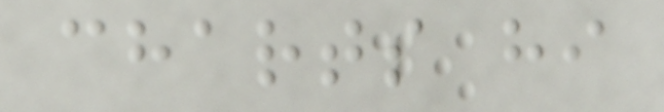charts hi
